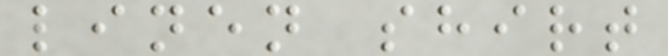linen shirt
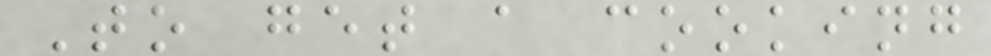To get a cooking
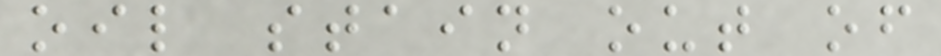oil stain out of
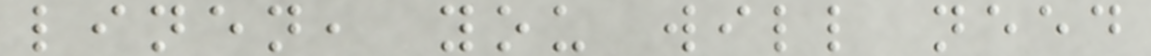linen, you will need
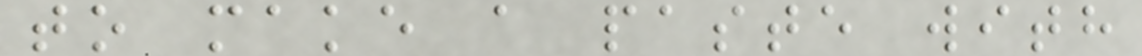to make a paste with
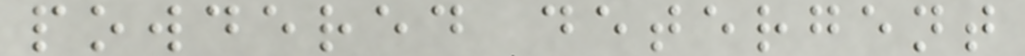powdered detergent
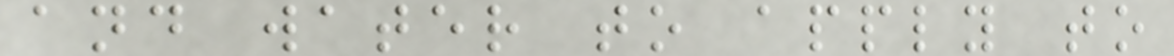and water to apply to
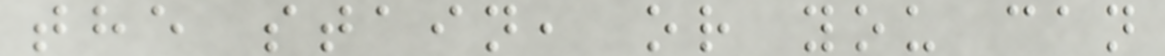the stain, or you can
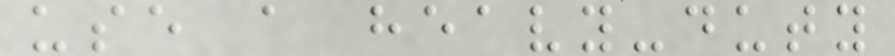use a heavy-duty
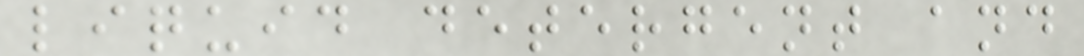liquid detergent and
